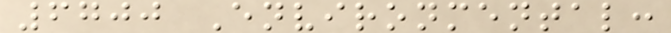6700 Environmental:
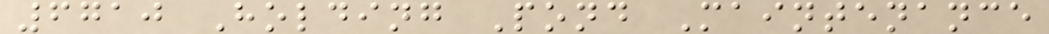6710 Holding Pond Maintenance
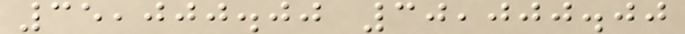35,000.00 30,000.00
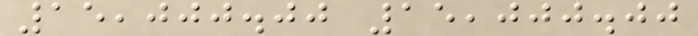15,000.00 15,000.00
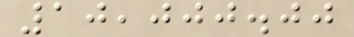10,000.00
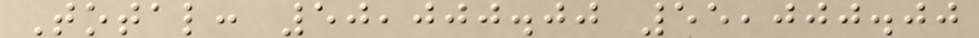Total: 50,000.00 55,000.00
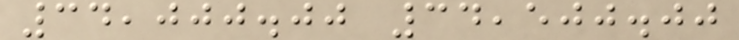34,000.00 34,500.00
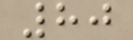80
